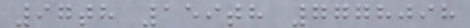97th 159th 7778098
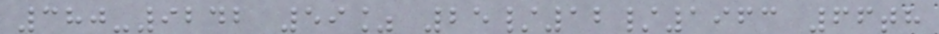380-9242 59% 25/12/1963 66th
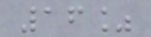16%
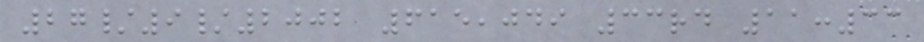27/9/2002 615,049 33rd 11:33
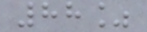88%
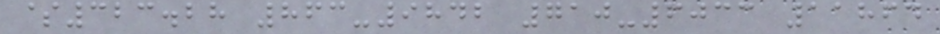$323.28 863-9842 710-6033 11864
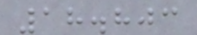18.803
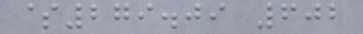$279.09 602
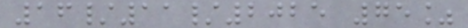16/11/2025 75%
